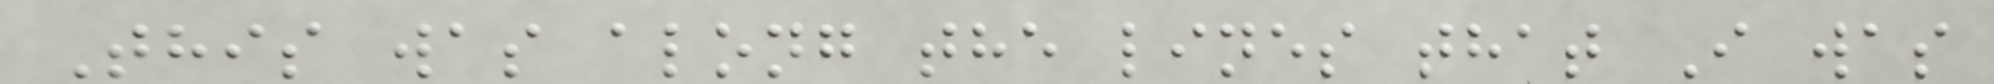This was along the lines that I was
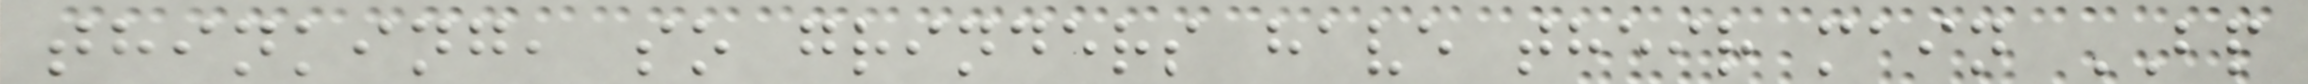thinking, so grinders have their main BP
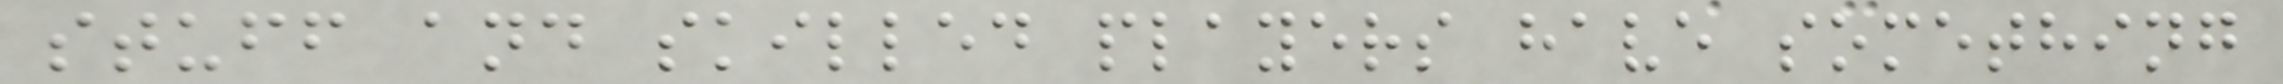stuff and skilled players have something
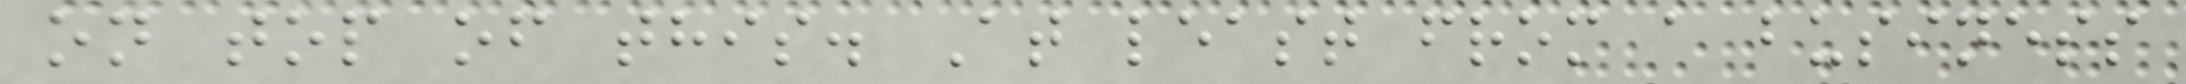on top of this. At least from a business
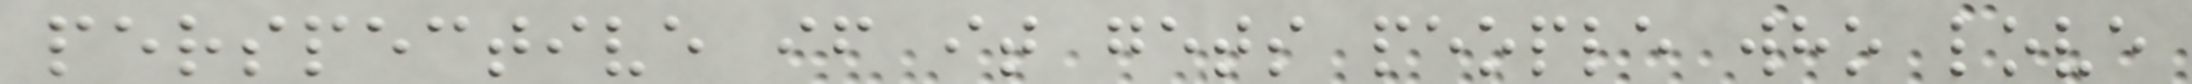perspective if it gets people who love
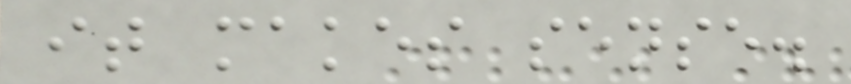it makes sense.
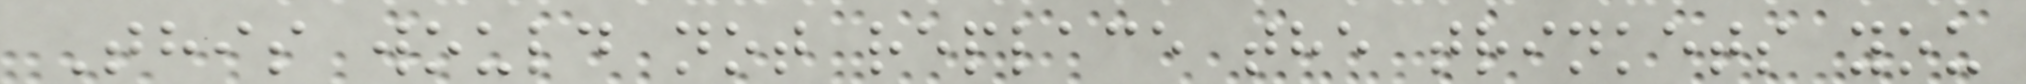This would not replace the trinkets you
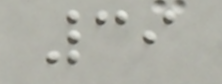39
